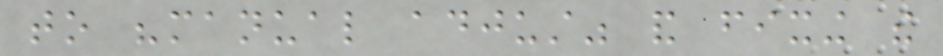to "manual adjust" and fixing the
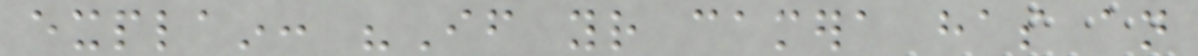explain: "If your camera has an
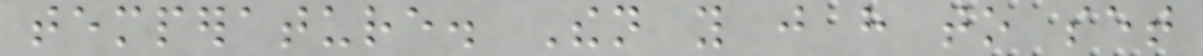temperature. Then you just have to set
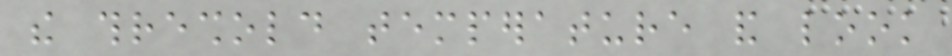the threshold temperature and look
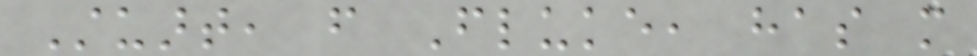Stuart, from Fluke, has more
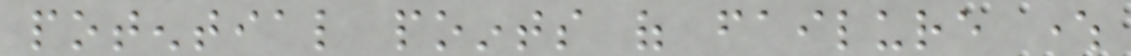potential points of failure where
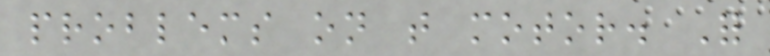problems on that motor. For
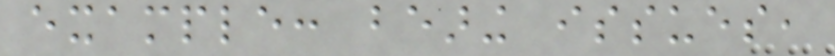example: bearing issues,
